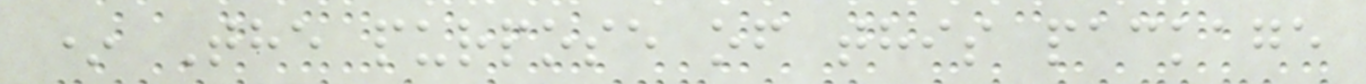* The purpose of this package
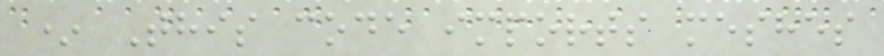* This code imports meshes
